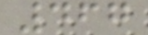467
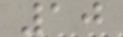10
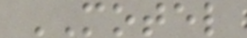MOTEL
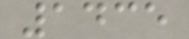1435
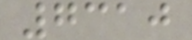7310
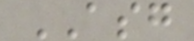ASG
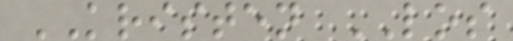KRISTEN LOS
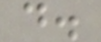d.
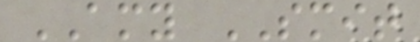AMY SMIT
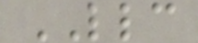LLC
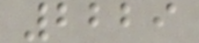2229
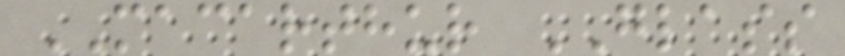MACARTHUR GLASS
